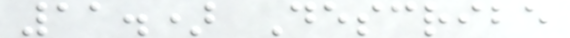11.) Describe
